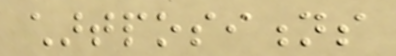chartpositions
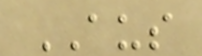AUS
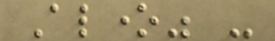Alone" -
